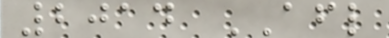2014 AFL
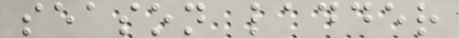season ladder
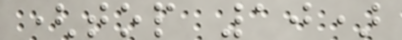(top 10)
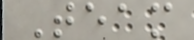Team
